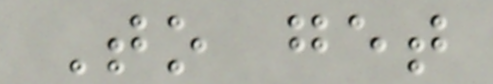To get
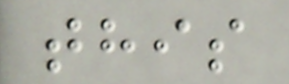this
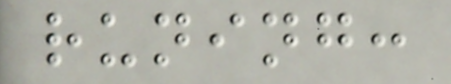runing:
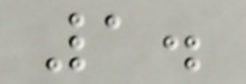1.
